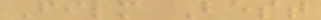Film Best
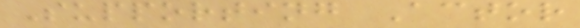Supporting Actor
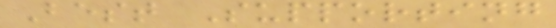Best Supporting
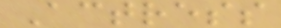Actress
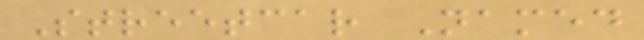Streetcar Named
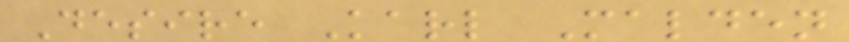Desire Karl Malden
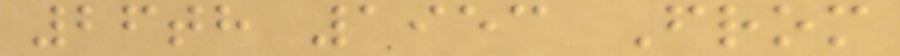26th 1953 From
